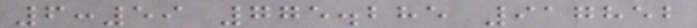6:59 775.285 917852
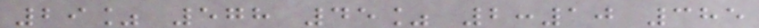29% 578 45% 2:10 385
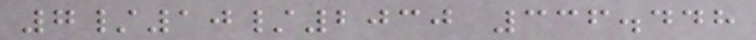7/10/2030 336.448
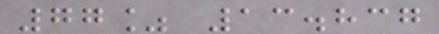77% 13.837
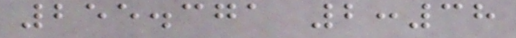255.371 2:38
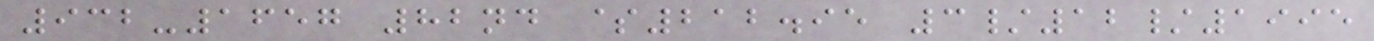932-1657 82nd $212.95 3/12/1995
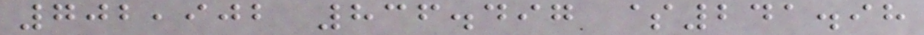702,902 836.497 $241.98
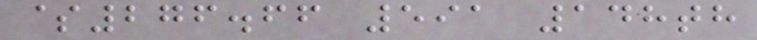$276.66 591 148th
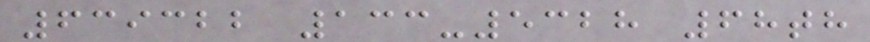639322 133-5328 68th
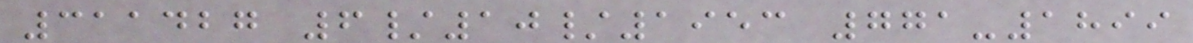311427 6/10/1953 771-1899
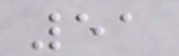51
